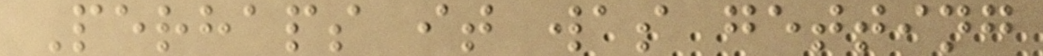Perhaps it was getting
